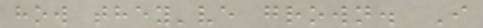how they've grown. I
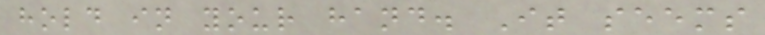hold in your hand. It seems
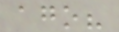ago?
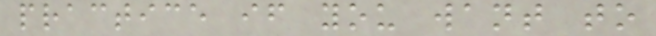practice if you want to
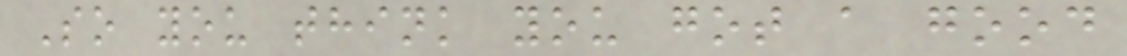So you think you got a good
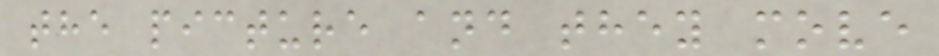the picture and they move
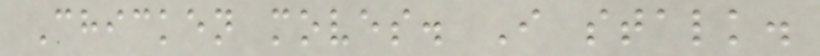Chicken moves. I stalk.
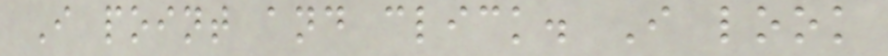I point and click. I look
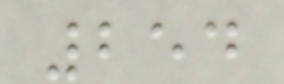254
